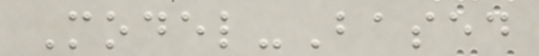Model-Based
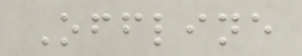Offline
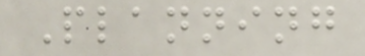Planning
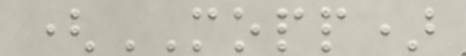(MOPP)
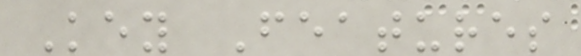Key Features
